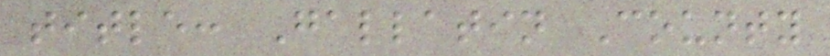title: Gallatin County
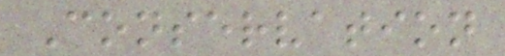Conservation
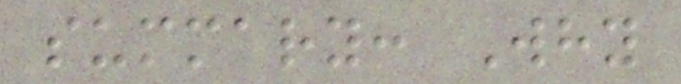summary: Why
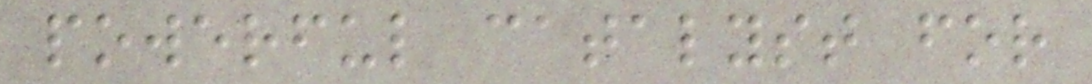powerful catalyst for
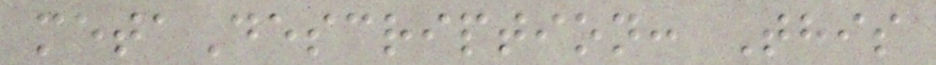metaDescription: This
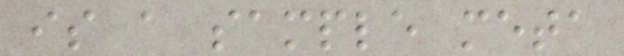is a sample meta
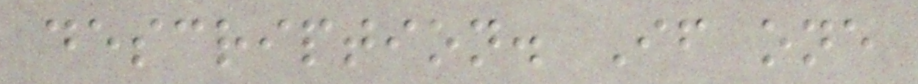description. If one
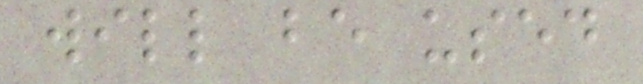will be used
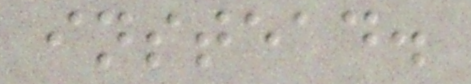instead.
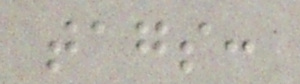tags:
